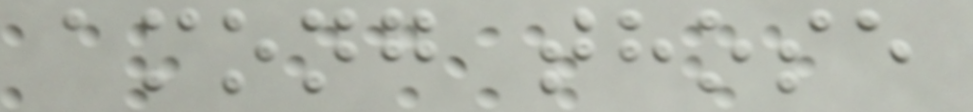among those
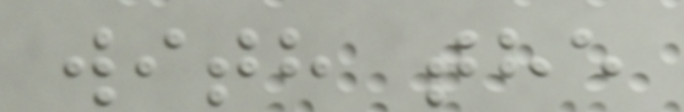with the
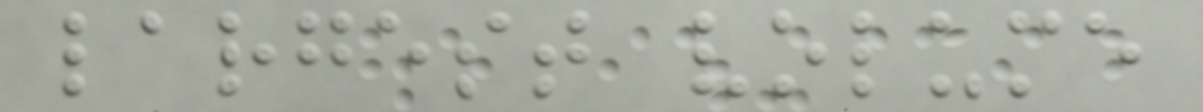largest volume
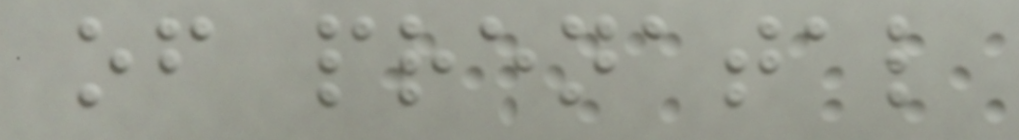of prenatal
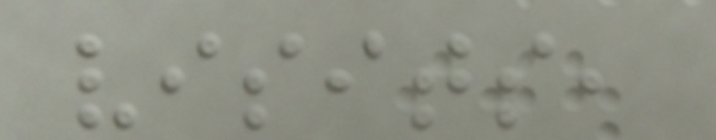visits,
